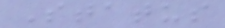Status
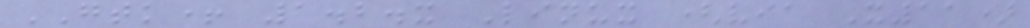GTK+ 1.2.x Linux (via X11)
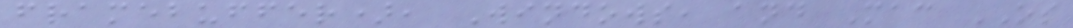framebuffer), Windows, and Mac OS
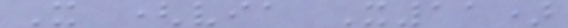X (via X11)
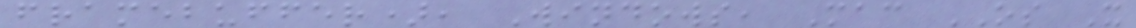framebuffer), Windows, Mac OS X
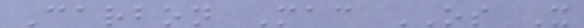Carbon Mac OS X
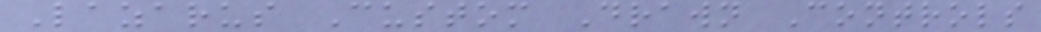Lazarus Custom Drawn Controls
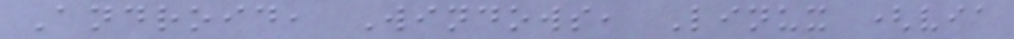Android, Windows, Linux (via
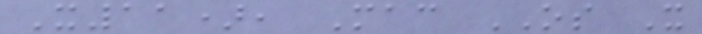X11), Mac OS X
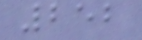252
